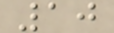10
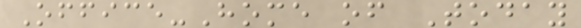Office-Home of Today
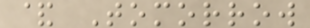& Tomorrow
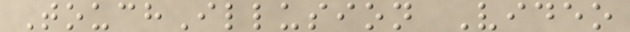TouchIllusion Video
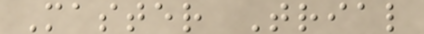Master Trial
